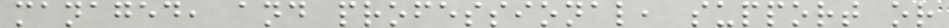managed, and professional, support or
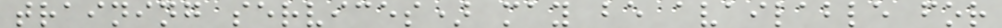training services) may be available for
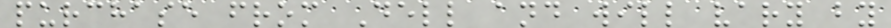purchase from Dell and will vary by
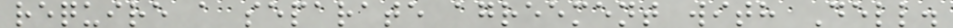require a separate agreement with Dell.
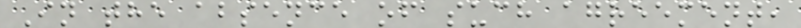In the absence of such agreement,
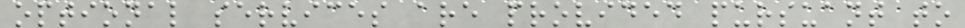optional services are provided pursuant to
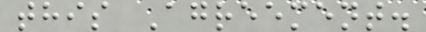this Agreement.
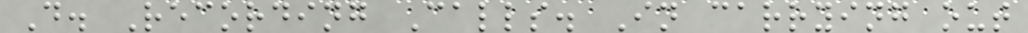D. Recording Calls. In carrying out
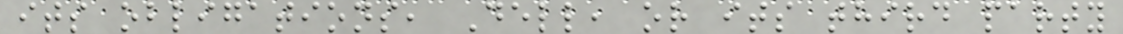its obligations, Dell, or its third party
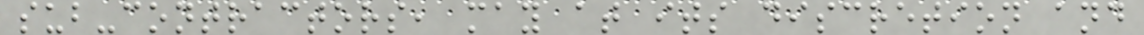sub-contractors, may at its discretion and
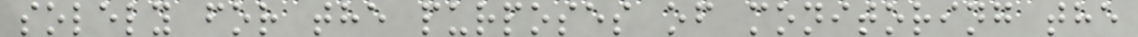solely for the purposes of monitoring the
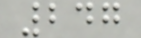247
